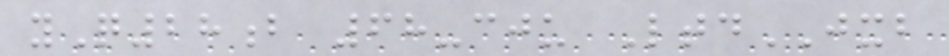yQ28b 68-cju LtdJXB
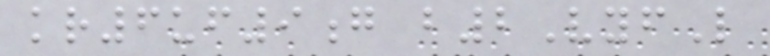kr6uf9g b2VyfL
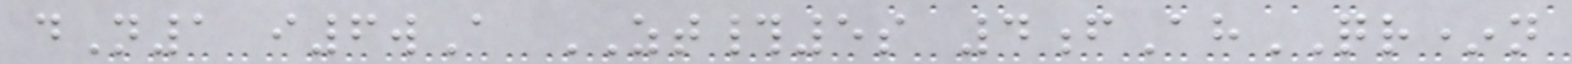dN1 i6wA ZT#5s 4fAhQR*n
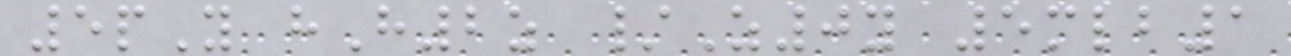5pY hH2z /Z0y 5mlb1
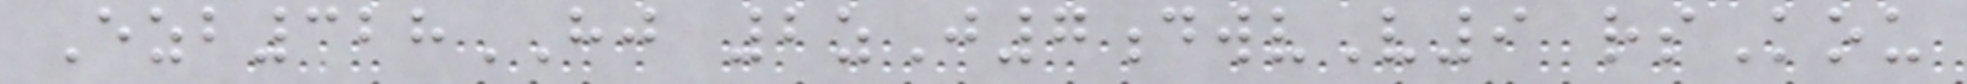Ezb328HJ 2zJ7dwvV9 rsKou
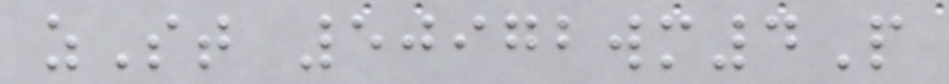zSt 50972wm4P
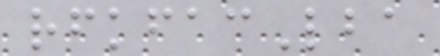rfkfacLba
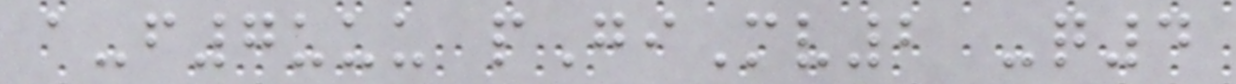a-f7uuu pGiMv2 -q4
